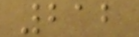212
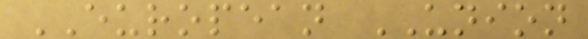EUROPEAN UNION
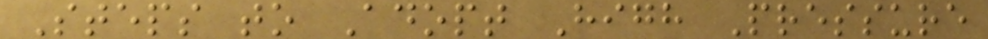Steps to Adopt High Pressure
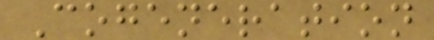Cogeneration
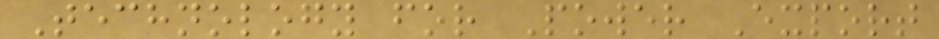Technology for Power Export
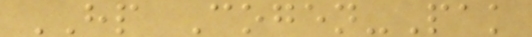HP Cogen-Pak
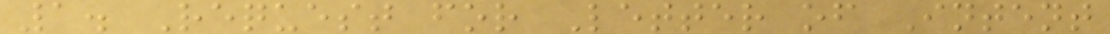1. Request for Letter of Intent
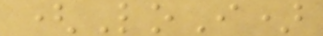(LoI)
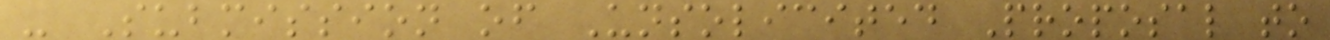- Submission of Unsolicited Proposal to
